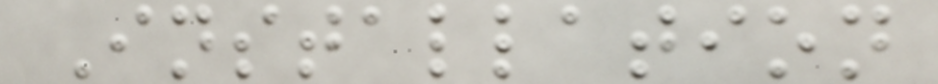Installation
